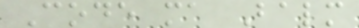Code ma Balm
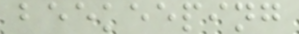beekeeping
